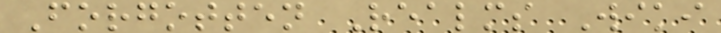Forgotten Realms Wiki
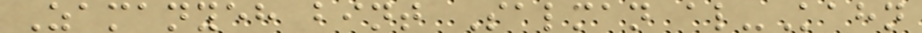Zamanyeh bint Salman al-Kahn
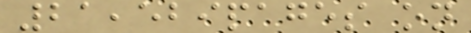21,529pages on
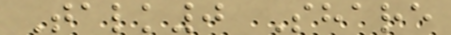Talk0 Share
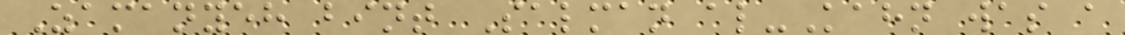Zamanyeh bint Salman al-Kahn was a
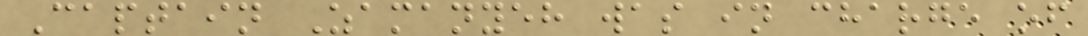Captain Zamanyeh was in charge of
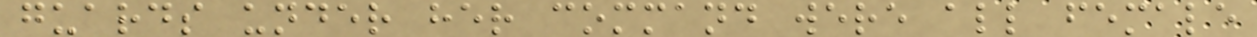guards under her command were all female
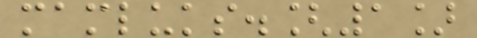mamluks.[1]
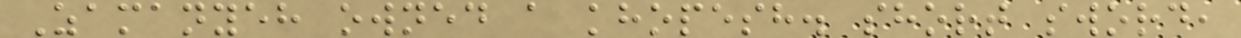Zamanyeh owned a khopesh. short sword,
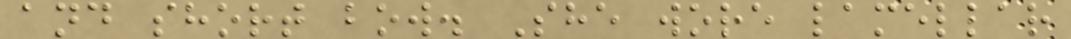and short bow. She wore lamellar
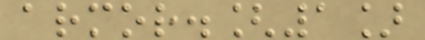armor.[1]
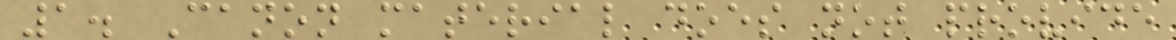1. Canon material does not provide
